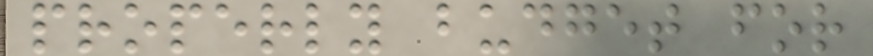properly budget for
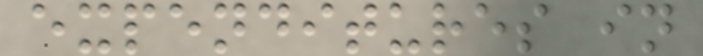expenditures in
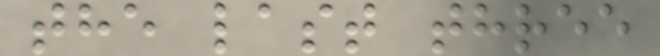the last three
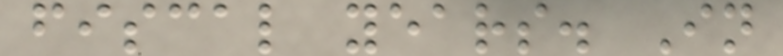fiscal years. In
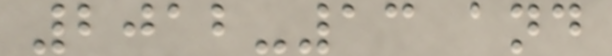2012-13 and
